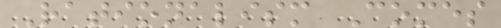Rationalism Comes
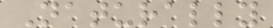Naturally
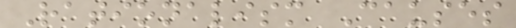Rationalism Causes
